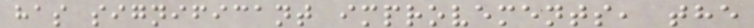has significant improvements, the
